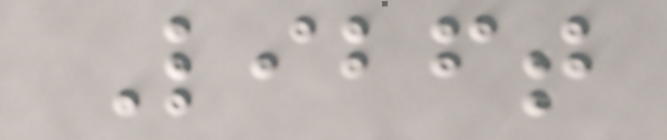Libft
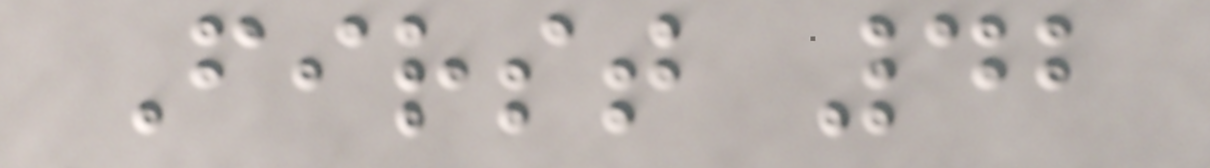First 42
